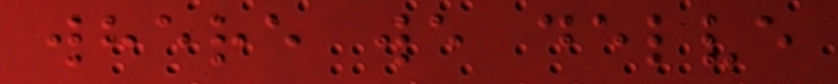where we delve
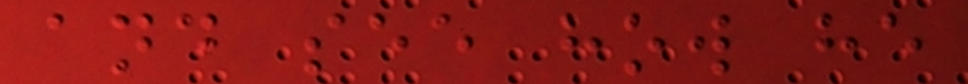and see how he
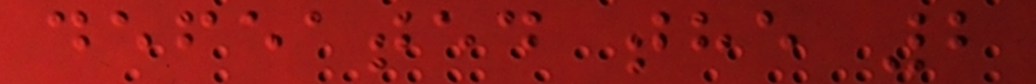defeated the 2
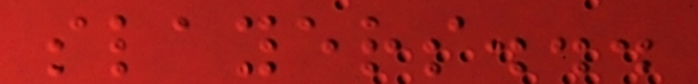slayers...
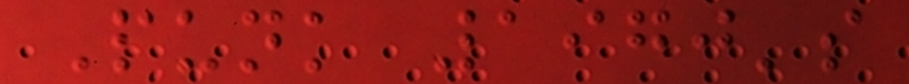Punk 1970's
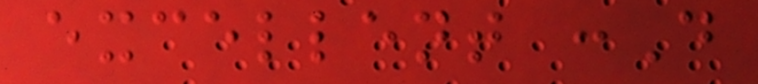excellent :D
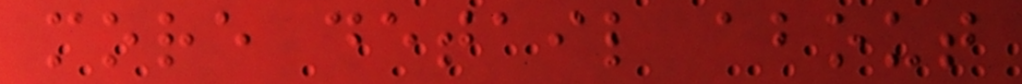more detail about
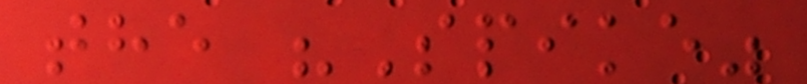the "Spike"
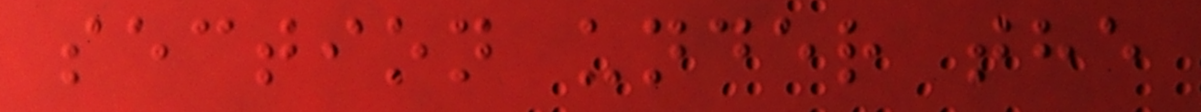section under the
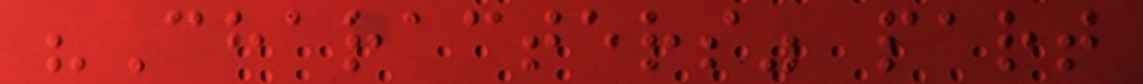"Characters" part
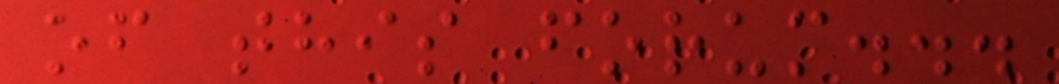of this forum...
